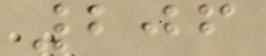206
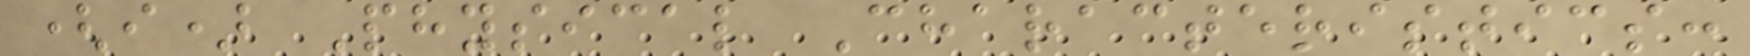(i) Physical Characteristics:
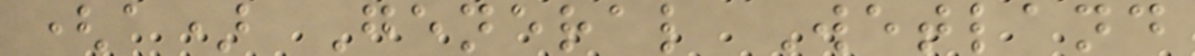(a) General Wetland
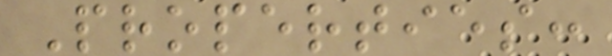Properties:
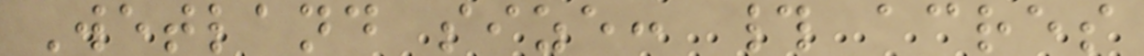Wetland size: # acres
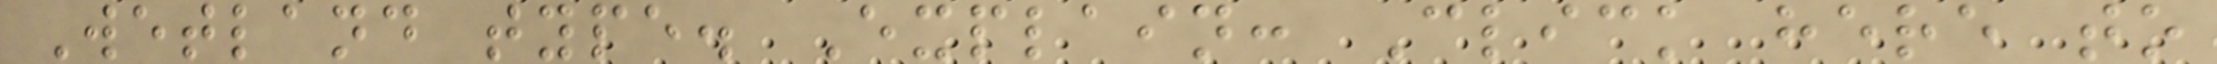Wetland type. Explain: Click here to
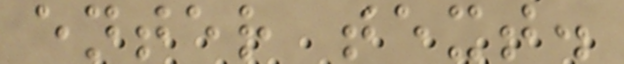enter text.
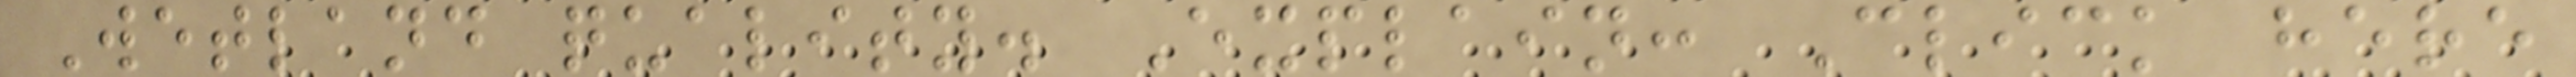Wetland quality. Explain: Click here
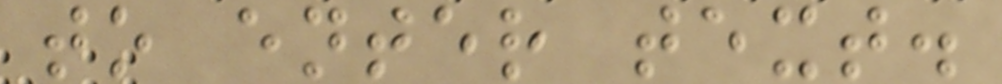to enter text.
